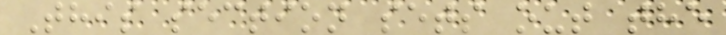This section sets out the
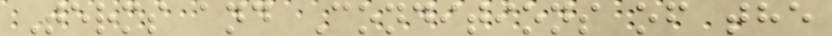Terms and Conditions of the
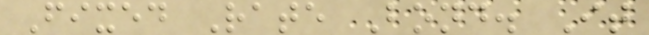Fixed Rate Bond. It
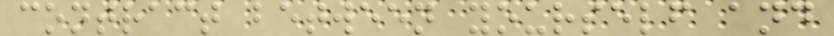contract between yourself and
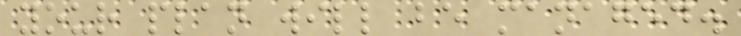your plan will be managed.
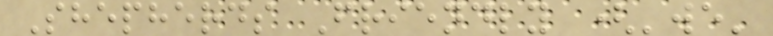Shepherds Friendly ('we'
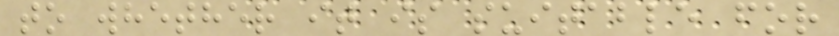to whether it is suitable for
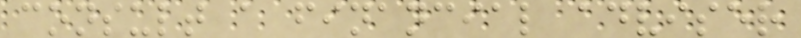consult a financial adviser
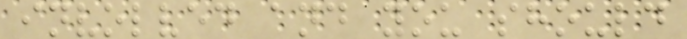involved and you should
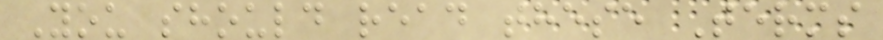You should read these Terms
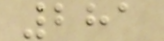281
